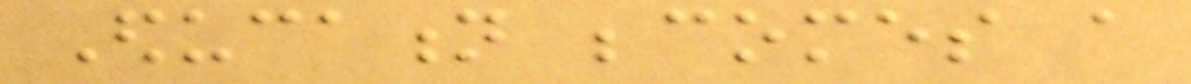Education becomes a
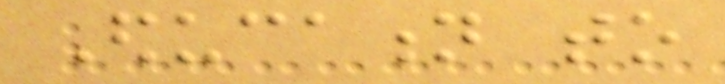Education to
